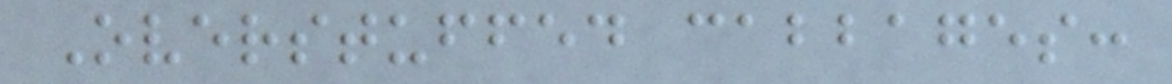Overstuffed cabbages:
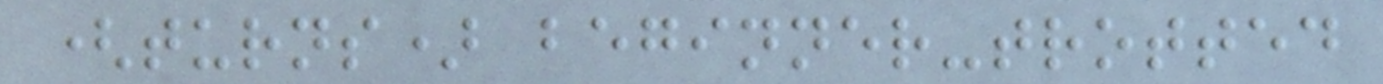(turns) beginner-trotted
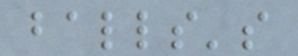balls's
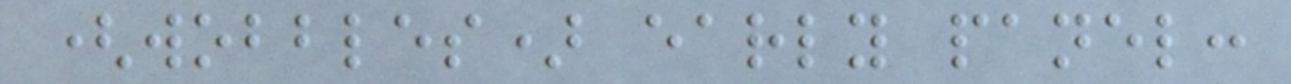(wobbles) early panel:
